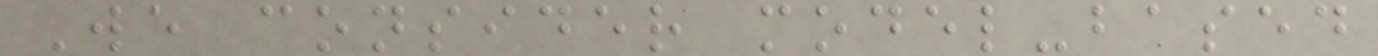We consider model-based
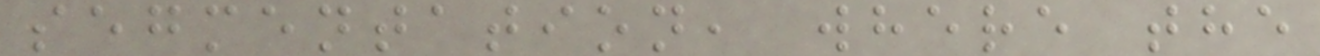segmentation, where the
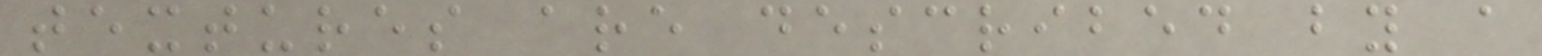textures are described by a
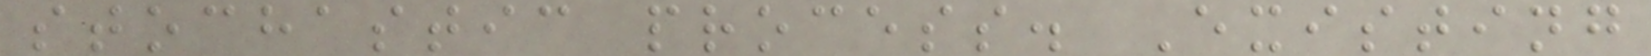stochastic process. Existing
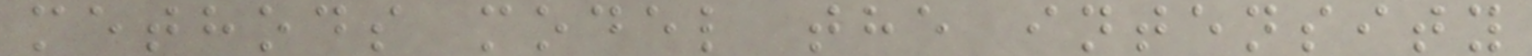methods model the intensity
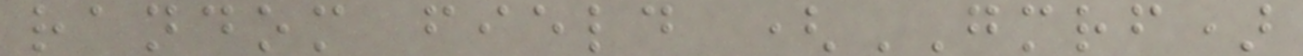random field (GMRF)
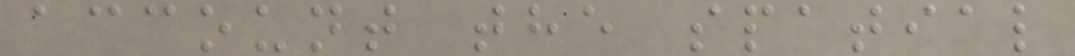account the spatial
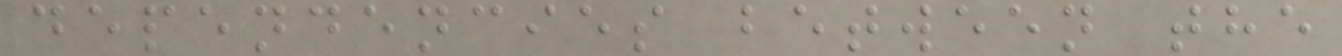dependencies between the
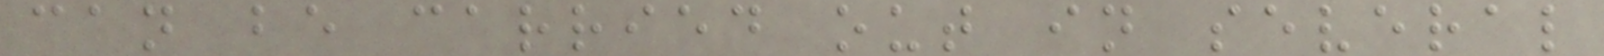can be carried out in several
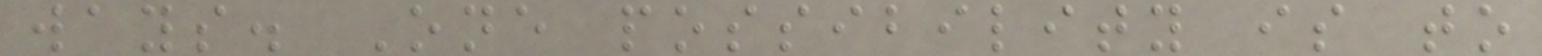ways. One possibility is to
